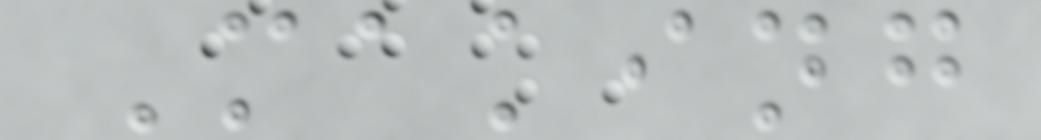Making
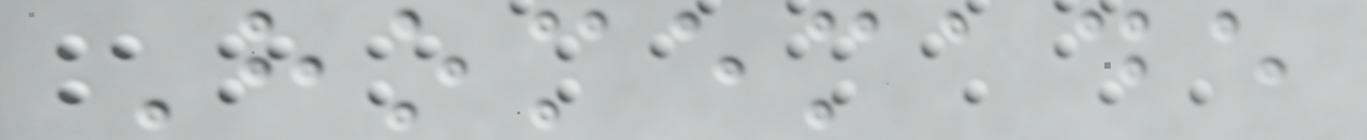Homemade
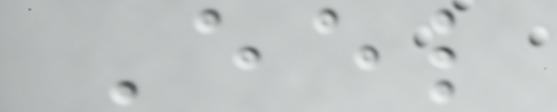Eel
